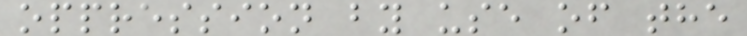oppression by use of the
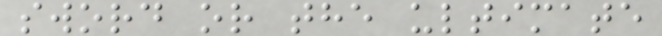sword or the ultimate
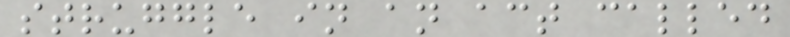struggle in an act called
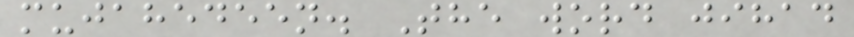mujahedeen. The word jihad
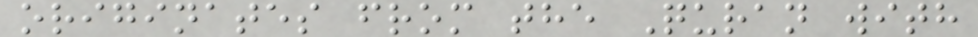originates from the Quran with
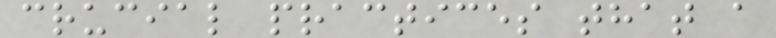crucial practices that a
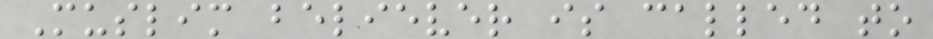Muslim believer is called to
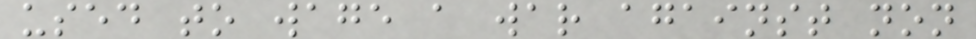used to wage a war against non
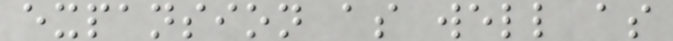expansion as well as
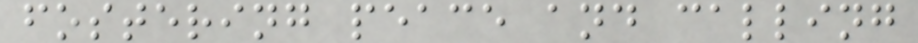fostering peace and calling
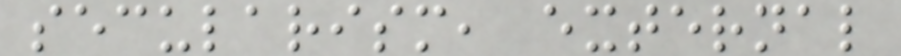secularism, external
